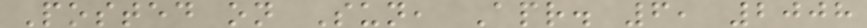Posted on Sun, Apr. 6, 2008
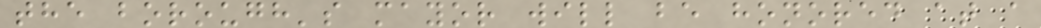the borough's mayor will be honored at a
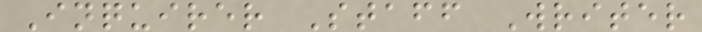Inquirer Staff Writer
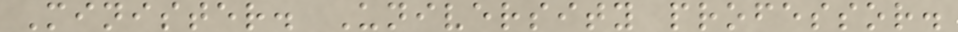Minister. University professor.
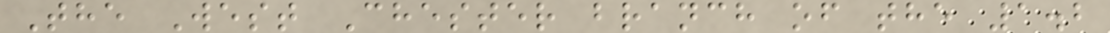The West Chester branch of the 1.2
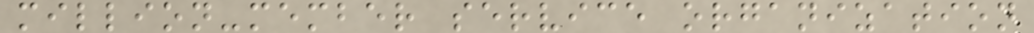million-member service organization
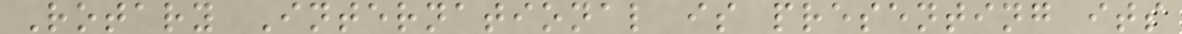Rotary International is presenting its
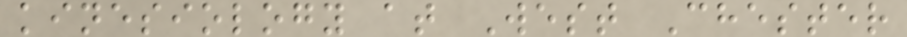kinesiology at West Chester
